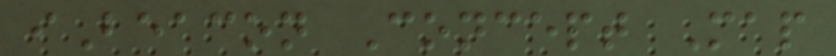iBeacon Concept Map
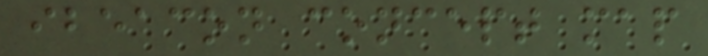ibeacon concept map
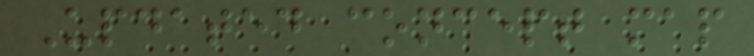Updated concept map
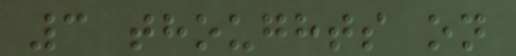3 thoughts on
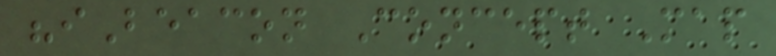"iBeacon Concept Map
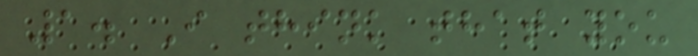1. I think that you
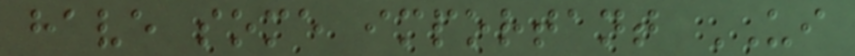have some important UI
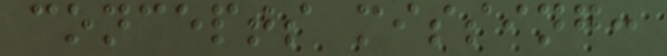concepts missing:
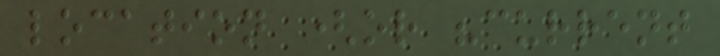location (or "current
